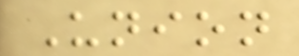Union
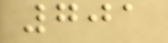701
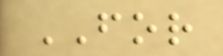FOR
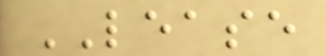LEASE
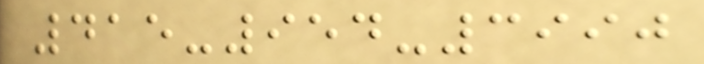415-954-3990
